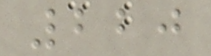220
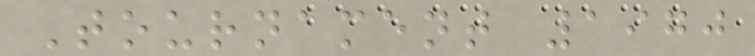Tournament 1970
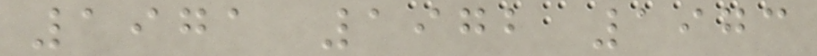1971 1972 1973
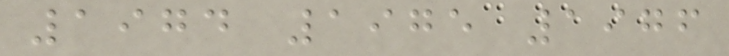1974 1975 1976
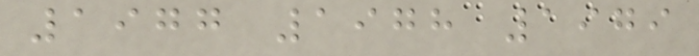1977 1978 1979
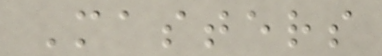Masters
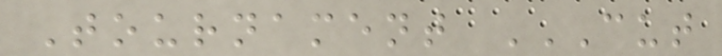Tournament CUT
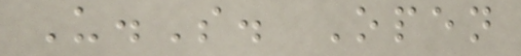U.S. Open
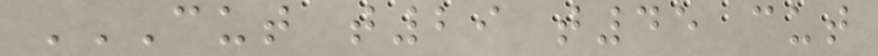CUT T29 T45 CUT
